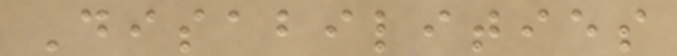Disabilities
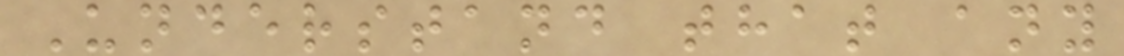Understand that any
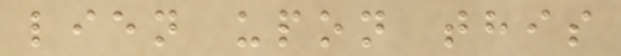lien upon this
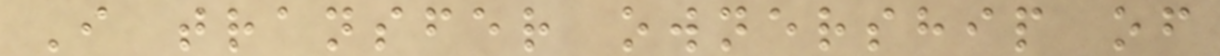I transfer ownership of
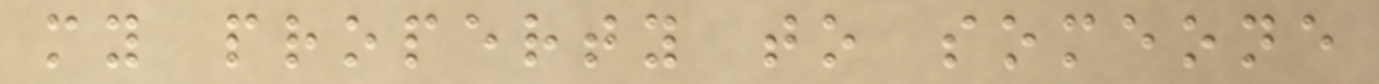my property to someone
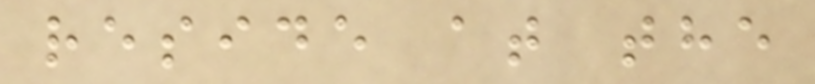reside at the
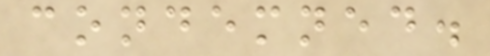condemned.
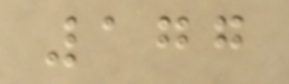177
